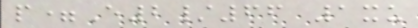p=E2/66 1xu
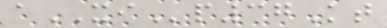aXIp37Kt
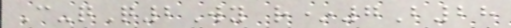C-qQ2Wy r*7B28
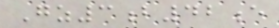Gz3b42e
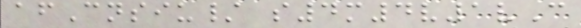afCnsiu/ s4m4v1vC
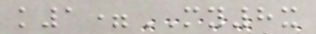k1=MY8x
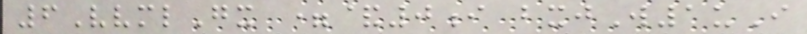6VvmlGx =&0i bxjW1uI
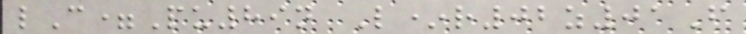lC=Pu89n L*r02z01F
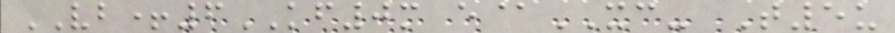VB+6KF0m e@XC- T5u
